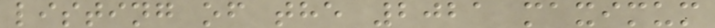listing of the 2021 maximum
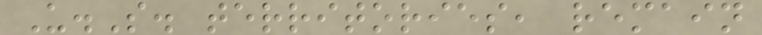U.S. territories, remain
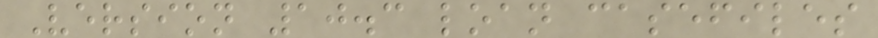Version 10.3 loan casefiles
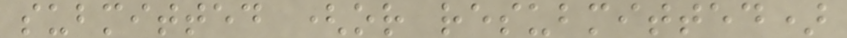submitted (or resubmitted)
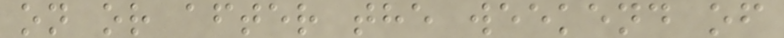on or after the weekend of
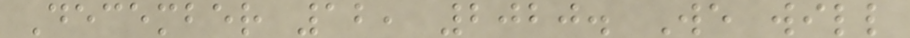December 12, 2020. We will
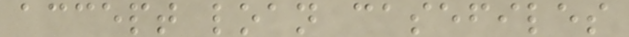accept loan casefiles
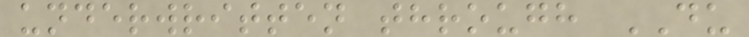underwritten through DU
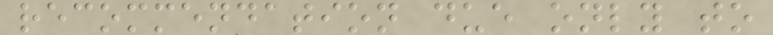recommendation due only to
